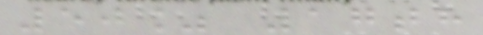50% 17th
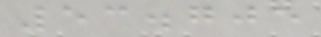53.705
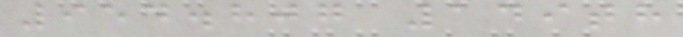954.807 149th
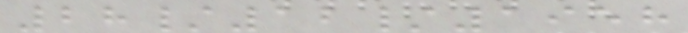28/12/1958
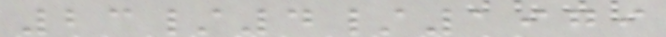23/4/1979
